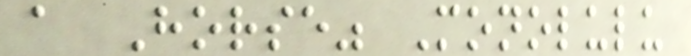a Horse" Monolulu
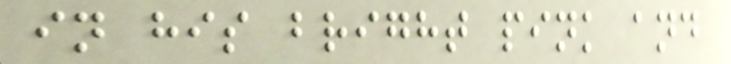in his bright pink and
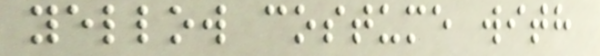yellow costume with
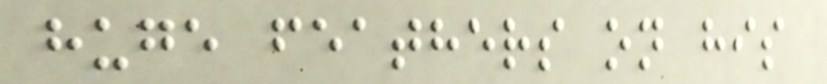huge feathers on his
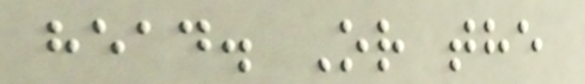head. Or the
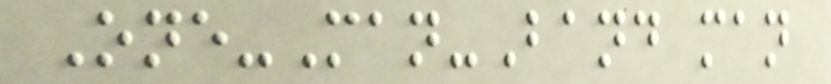One-Man-Band man
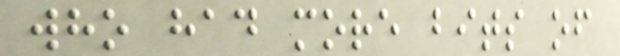who had more bits of
